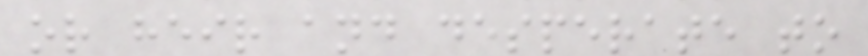or heir and desperate to
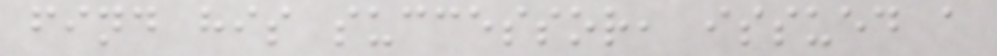find his successor, issued a
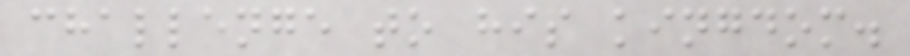challenge to his kingdom.
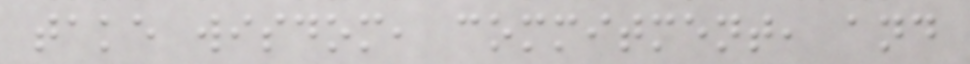take wisdom, commitment, and
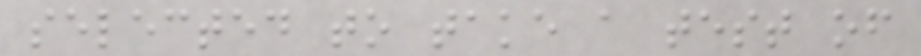selected to take a test of
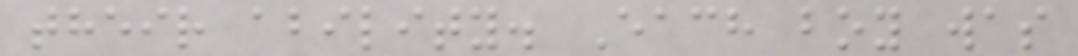their ability. Each boy was
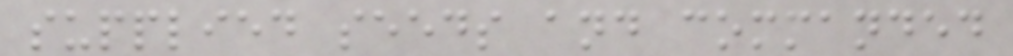supplied seeds and commanded
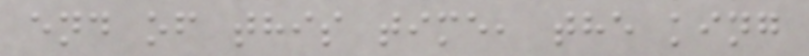end of this time, the king
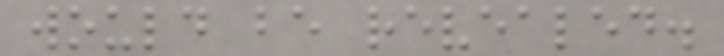would be revealed.
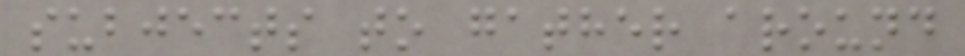subjects to gather around
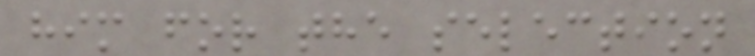him for the selection
